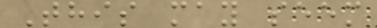This may seem
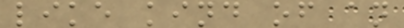like kind of an
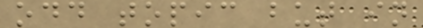odd topic but in
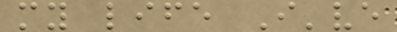my life I've
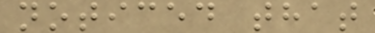noticed that
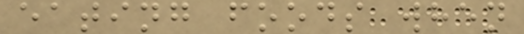eating foods when
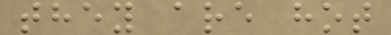they are hot
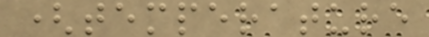(temperature
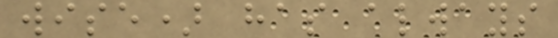wise) has always
